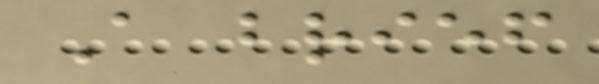A brief
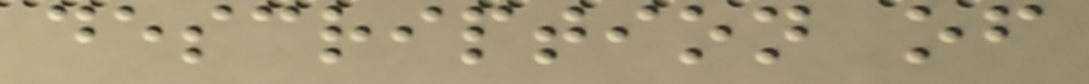description of
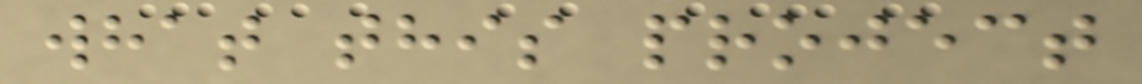what this project
